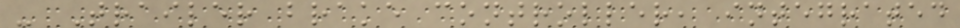- Trailer brake controller, integrated
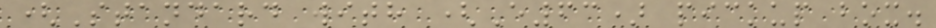(Standard with (E63) pickup box.
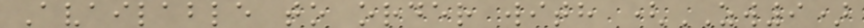Available to order with (ZW9)
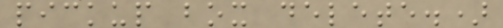pickup box delete.)
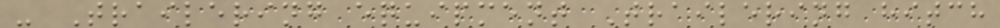- Trailering equipment Trailering hitch
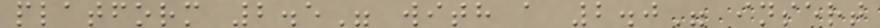platform 2.5" with a 2.0" insert
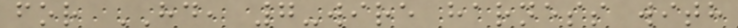for HD, 7-wire harness with
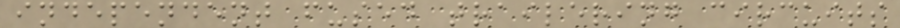independent fused trailering circuits
